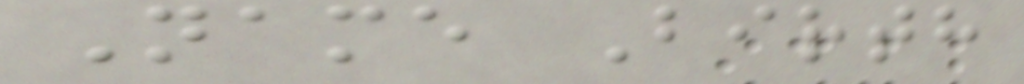Name Birth
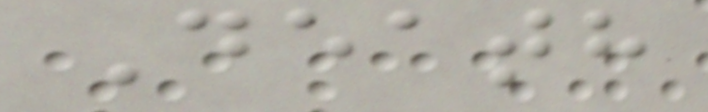Death
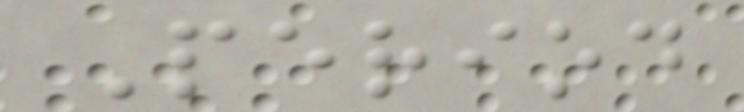Period
